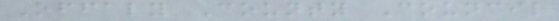Offaly County Council
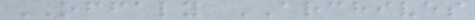OFFALY ARCHIVES
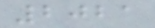2021
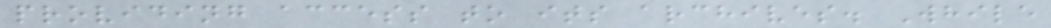providing access to its archives. While
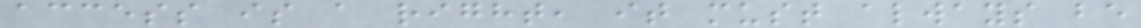access is a right, it must always be
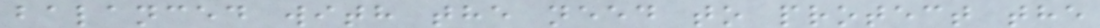balanced with the need to protect the
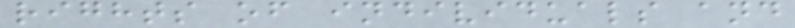rights of individuals and
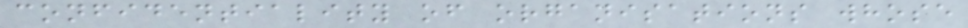confidentiality of organisations whose
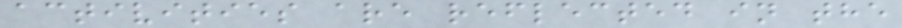activities are reflected in the
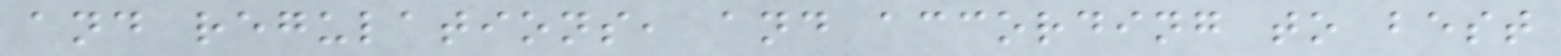and regulations, and according to best
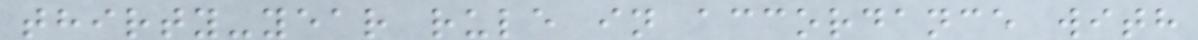thirty-year rule in accordance with
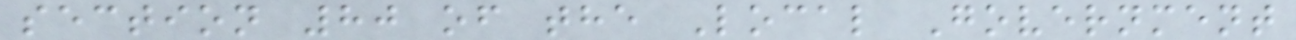section 80 of the Local Government
